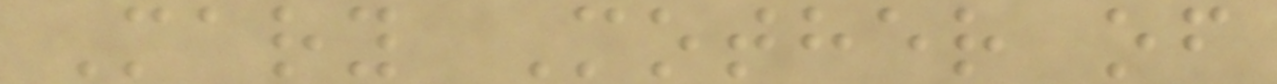Mary Mother of
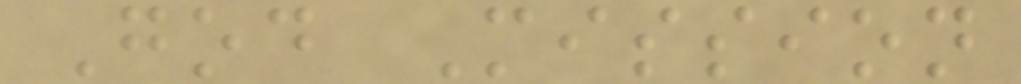God Mission
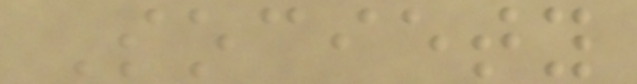Society
